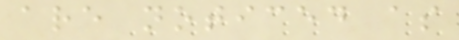are noticed as
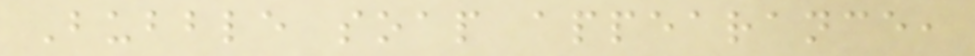Bubble soap appearance,
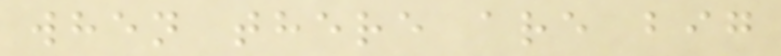when there are big
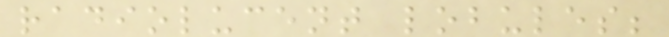radiolucent lobules;
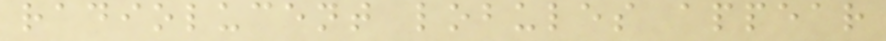radiolucent lobules appear
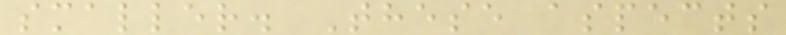smaller. These aspects
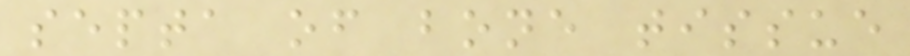septa of bone tissue
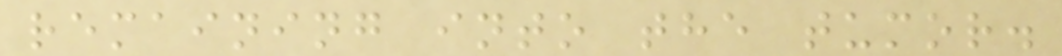remaining into the tumor.
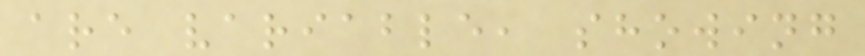are variable, showing
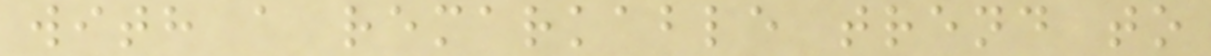with a remarkable trend to
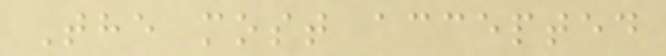The most accepted
